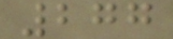277
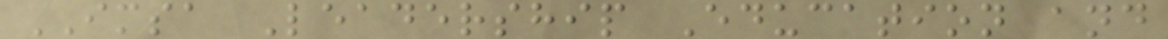IMSA Leadership Education and
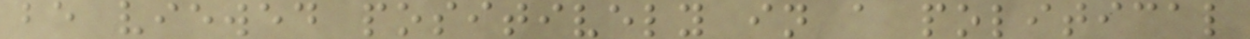be viewed positively in a political
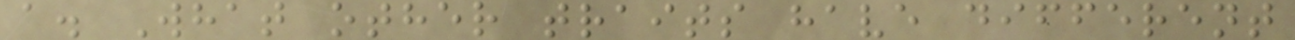a. What other traits have different
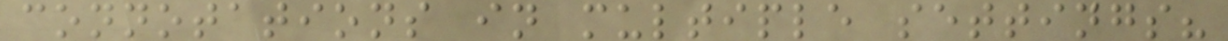connotations in multiple settings?
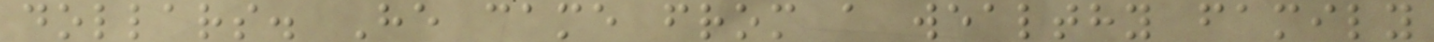dollars. He came from a wealthy family
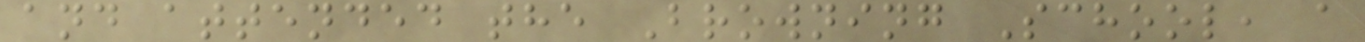and attended the Browning School, a
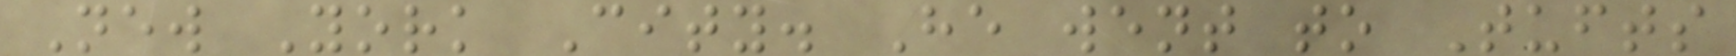New York City. He went to Tufts
